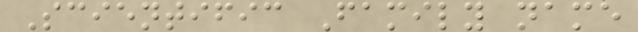Scientific Family name
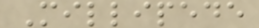Millipede
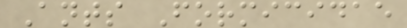Ants Formicidae
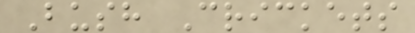Bush Crickets
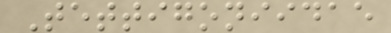Tettigoniidae
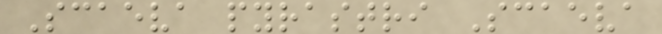Scaeva pyrastri Scaeva
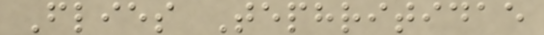Flies Tephritidae
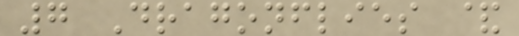7 Dragonflies &
